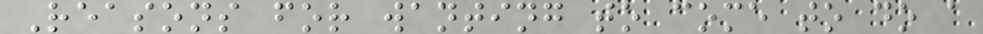Reasons for wanting to come to do a
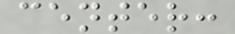center:
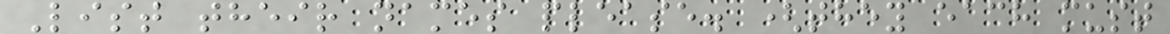List their names please. (they each must
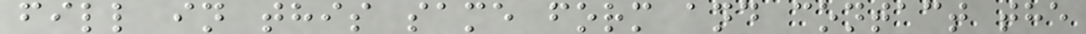fill in this same form and contact the
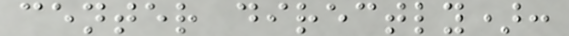center directly):
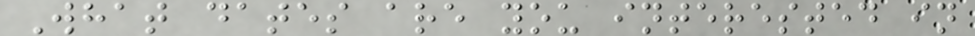What dates are you interested in
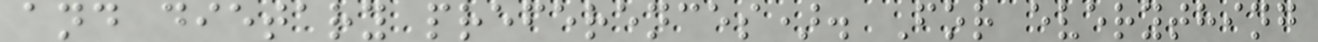and dietary preferences). For everything
